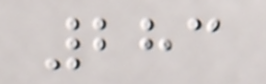283
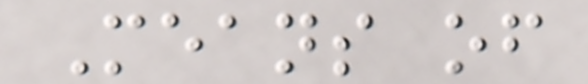Means of
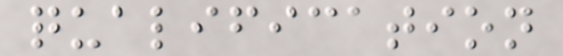qualification
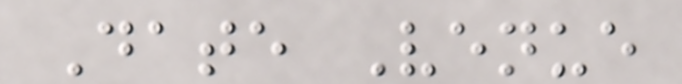Date Venue
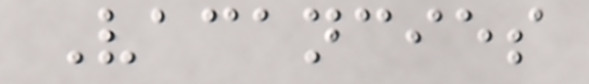Vacancies
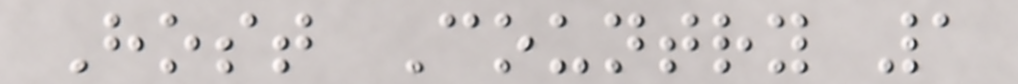Host Country 1
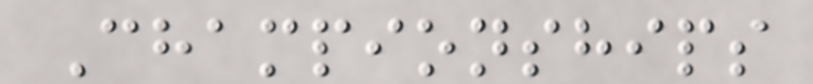Championships
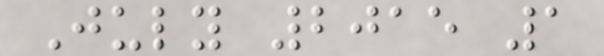July 2015 1
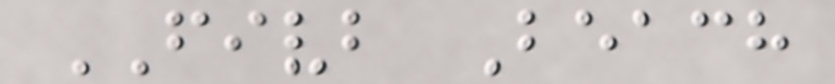FIVB Beach
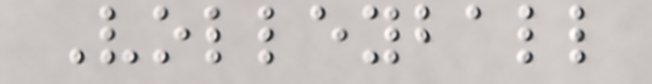Volleyball
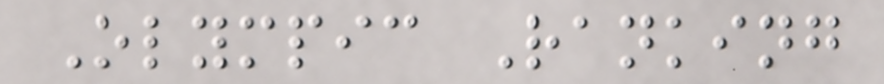Olympic Ranking
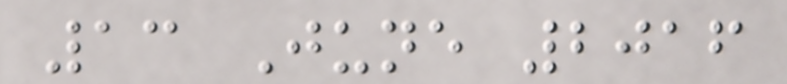13 June 2016
